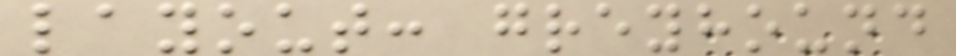layout: greyhound
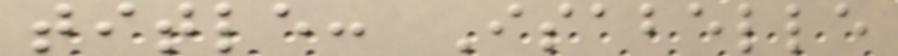title: Isabelle
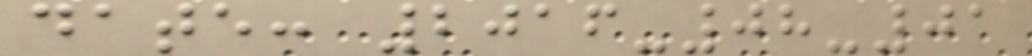date: 2016-08-01
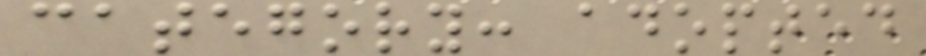category: adopted
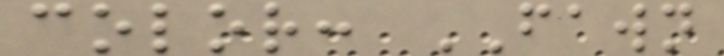color: FAWN
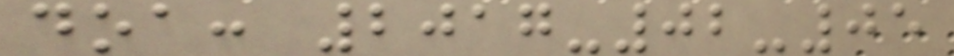doa: 2017-02-05
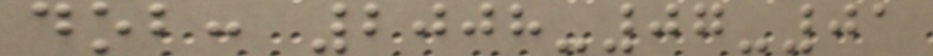dob: 2008-07-01
